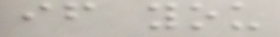if you
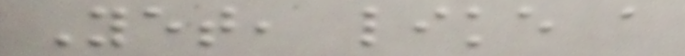Yet, like a
